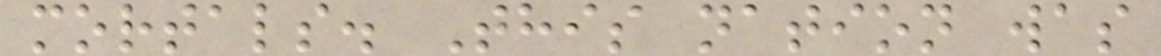mortals. This nation was
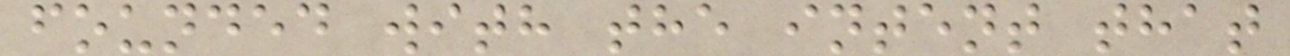founded with the intent that
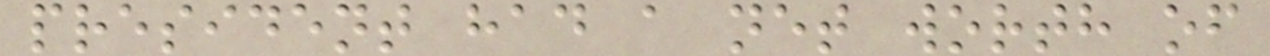president had a net worth of
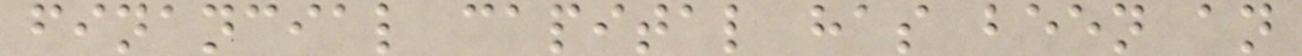financial capital has been an
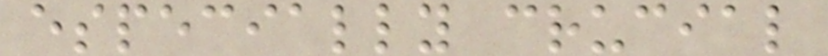especially crucial
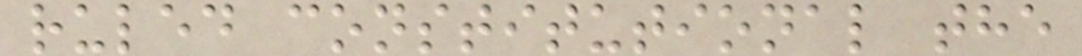ruled constitutional the
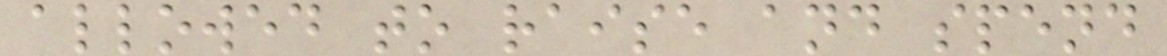allowed to raise and spend
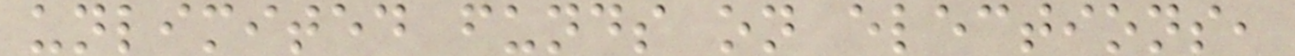unlimited funds on elections,
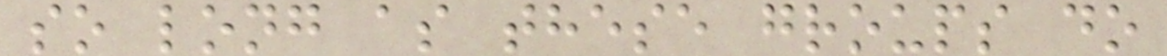so long as these groups do
